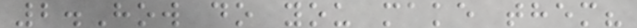2.How do you make them?
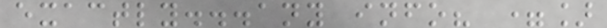exactly...any info? =]
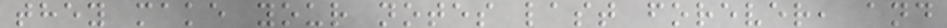they make your notes last forever, and
